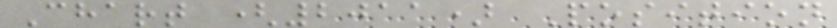Chart (2011) Position
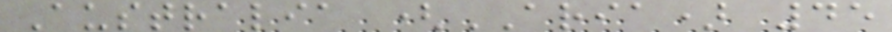Australia (ARIA) 45
